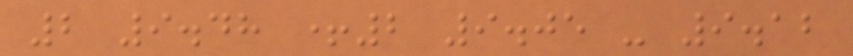2 9.48 +2 9.05 - 9.12
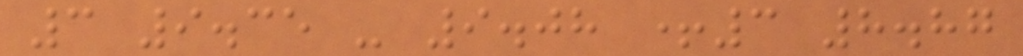3 9.35 - 9.08 +3 8.87
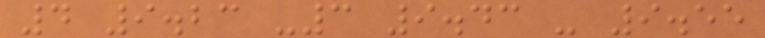4 9.23 -3 9.43 - 9.55
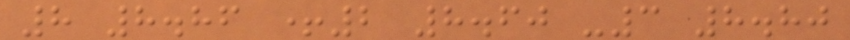8 8.86 +2 8.60 -3 8.80
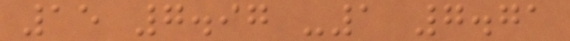15 7.97 -1 7.71
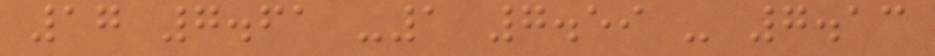17 7.61 -1 7.59 - 7.13
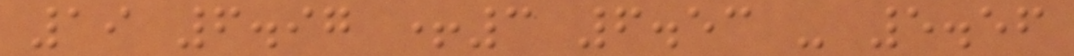19 6.97 +3 6.53 - 5.56
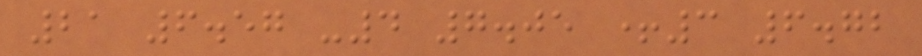21 6.57 -4 7.05 +3 6.72
